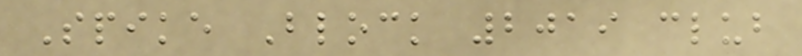Spike Block 2019 club
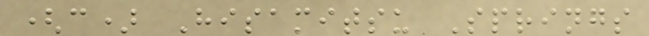(c) Hisamitsu Springs
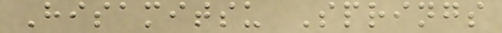Hisamitsu Springs
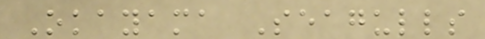Okayama Seagulls
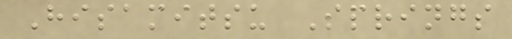Hisamitsu Springs
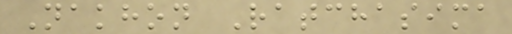Nakhon Ratchasima
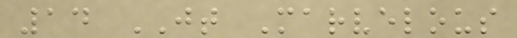14 JT Marvelous
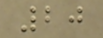20
